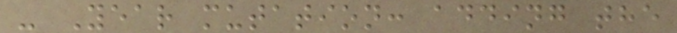- Year mutation: adding the
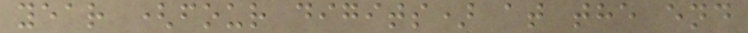year (four digits) at the end
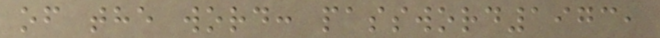of the word: password1973,
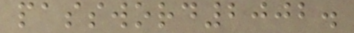password2002.
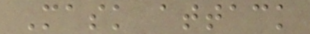Mask attack
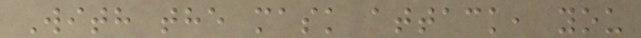With the mask attack, you
